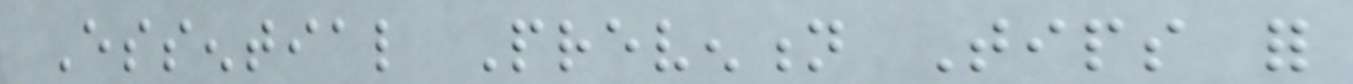Essential Prevention Tips for
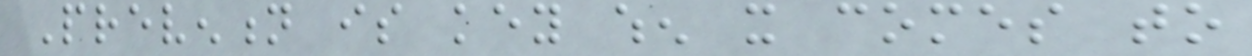Prevention is key when it comes to
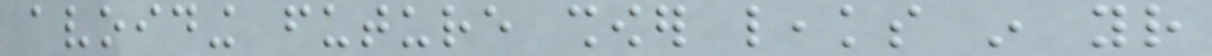avoiding future shower leaks in your
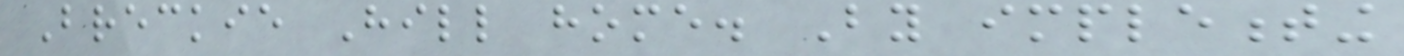Breckie Hill home. By implementing
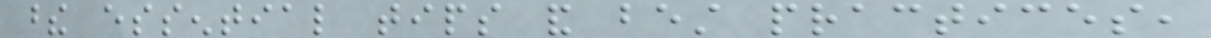these essential tips and best practices,
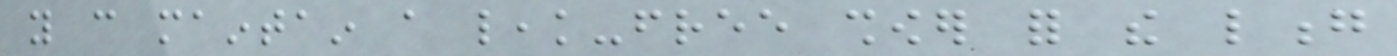you can maintain a leak-free shower for the long
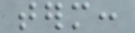term:
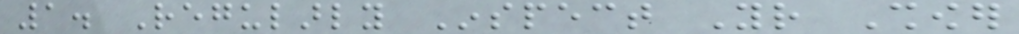1. Regularly Inspect Your Shower
